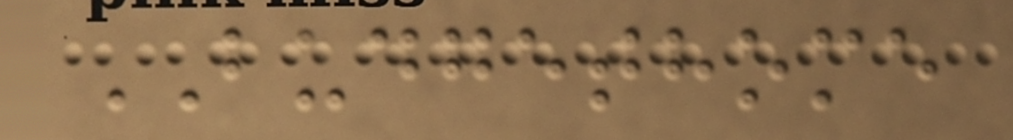BUDGETHOME
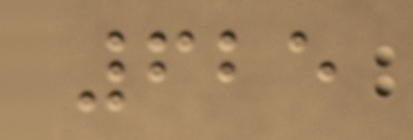625
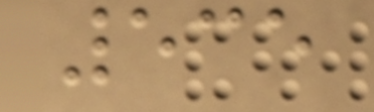535
